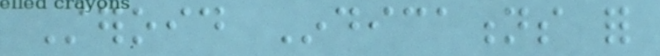Steroid Indications for
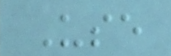Use
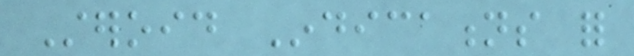Steroid Indications for
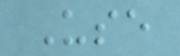Use
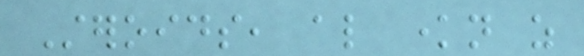Steroids, also known as
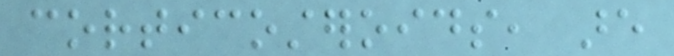corticosteroids, are
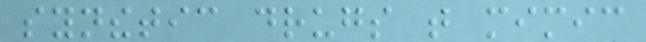synthetic drugs that mimic
